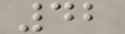42
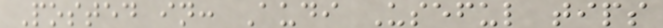Posted in: Audi Useful tips
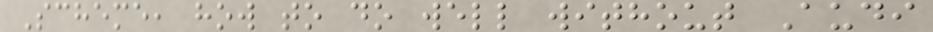Scheme, how to do well without Audi
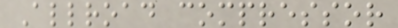Allroad compressor
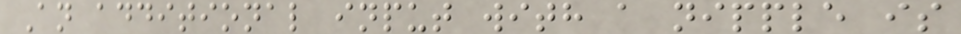An additional input with a nipple is
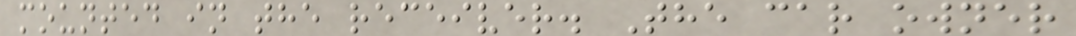mounted in the receiver. The car owner
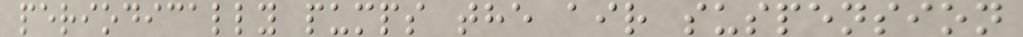periodically pumps the air suspension
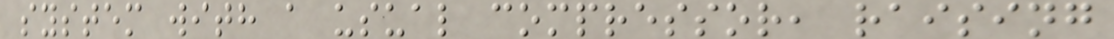system with a usual compressor, raising
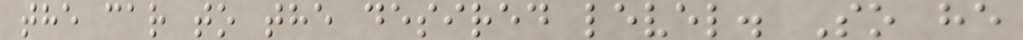the car to the desired level. So he
